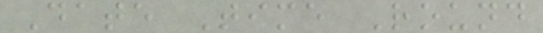Date Time Round
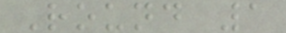Round 1
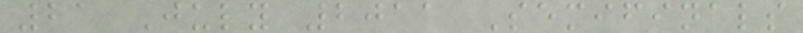21 July 2011 Semifinals
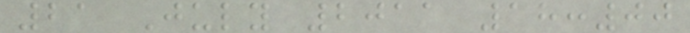21 July 2011 18:00
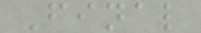Final
